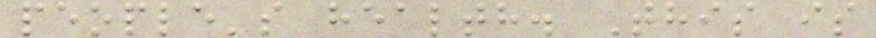people's health. This is
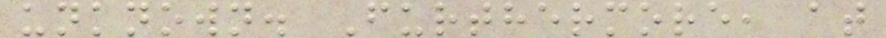unknown. Furthermore, at
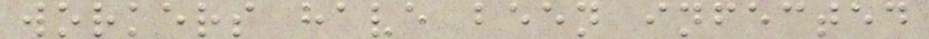workers have been infected
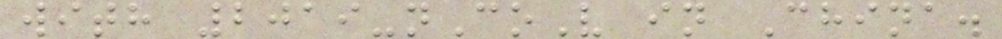with 2019-nCoV in China.
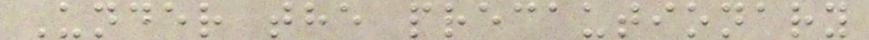Under the precautionary
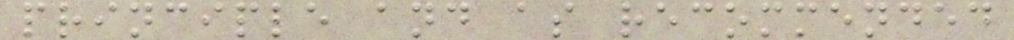principle and as recommended
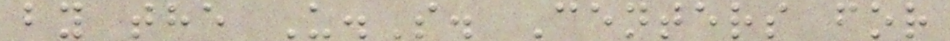by the U.S. Centers for
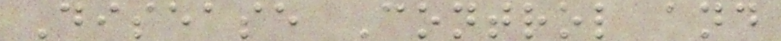Disease Control and
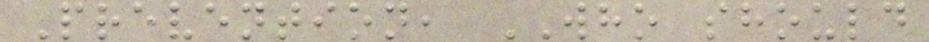Prevention, WHO should
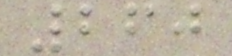260
